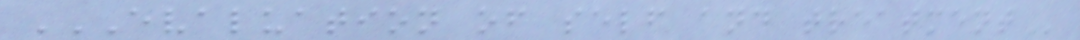EVALUATION OF SELF AND TREATMENT
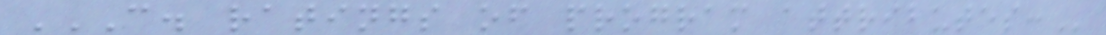C. RATINGS OF PROGRAM ATTRIBUTES:
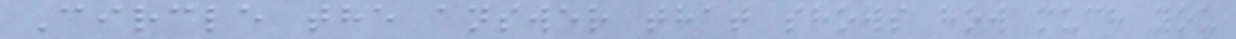Circle the answer that shows how much you
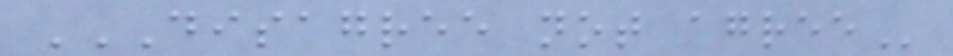DISAGREE NOT AGREE
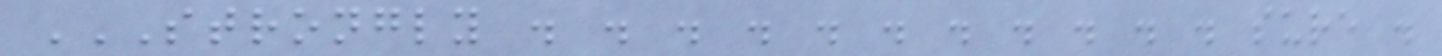STRONGLY . . . . . . . . . . . SURE .
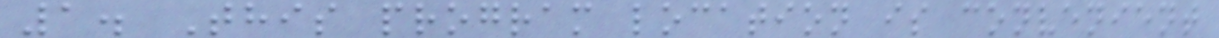1. This program location is convenient
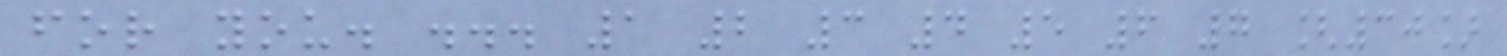for you. ... 1 2 3 4 5 6 7 [30]
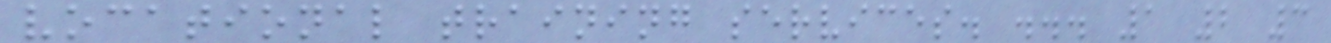vocational training services. ... 1 2 3
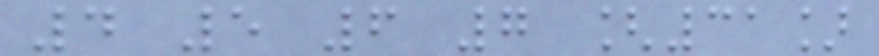4 5 6 7 [31]
